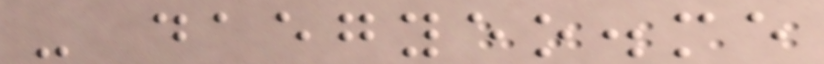- daegyeo.me
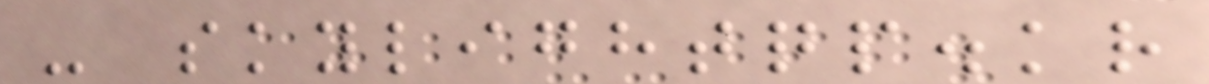- skylightqp.kr
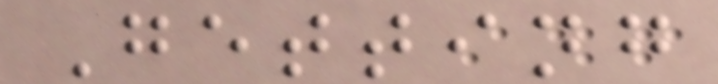Getting
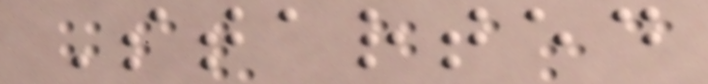Started
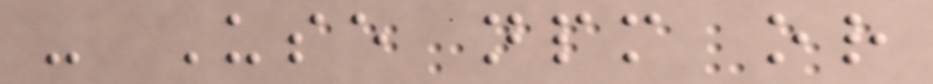- Use npm or
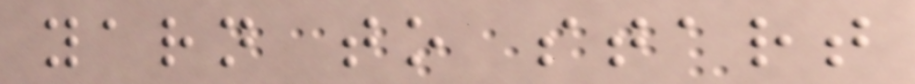yarn to start
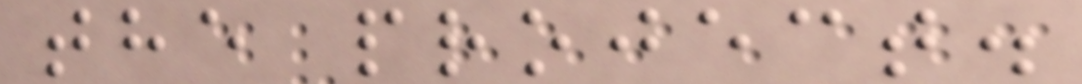the project.
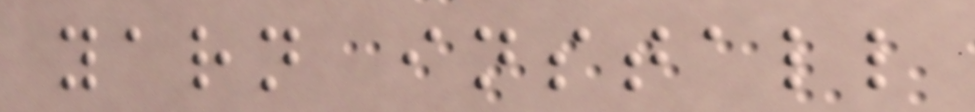yarn install
